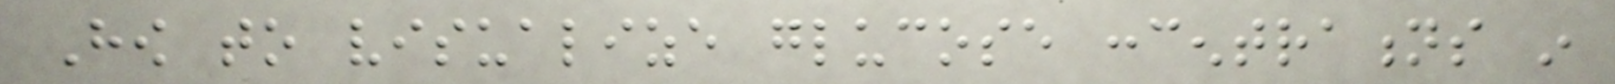How to visualize glucose concentrations in
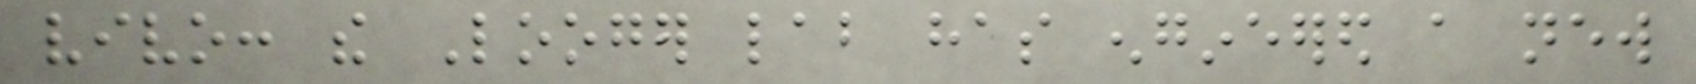vivo: the Looger lab has engineered a new
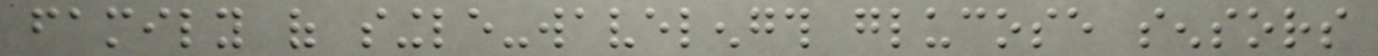family of single-wavelength glucose sensors
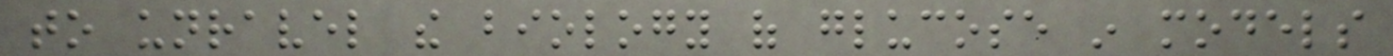to unravel the biology of glucose in models
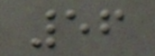56
